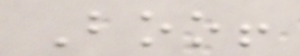Boo!
